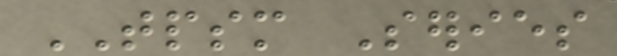TPSM Series
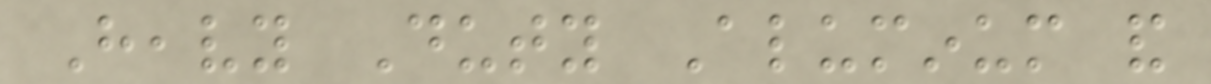Heavy Duty Aluminum and
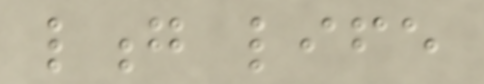long life
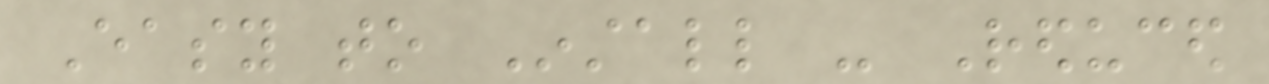Easy to Install - Reduced
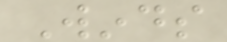Winds
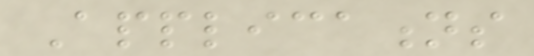Applications
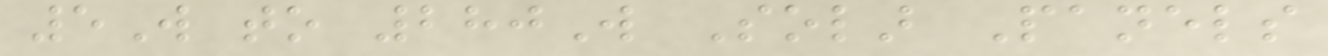5W to 280W Solar Panels
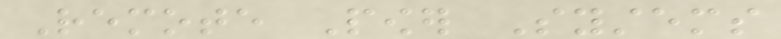Remote Power Systems
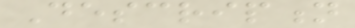Description
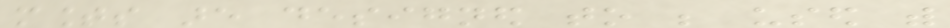mounts are designed to be used with
